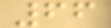66
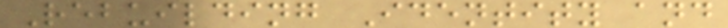Rebuilding Identity and
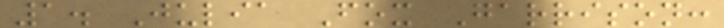1. Julia Fox Garrison:
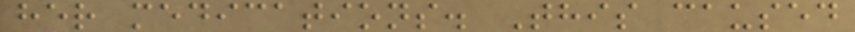her medications. This caused
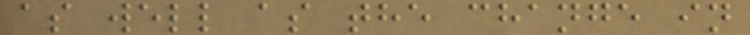as well as the change in
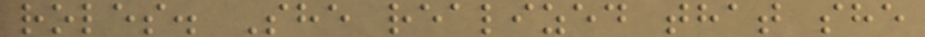roles. She realized that she
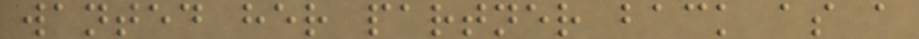wanted her partner back as a
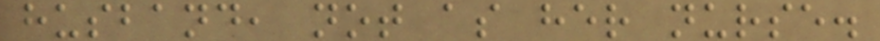husband, not as her nurse.
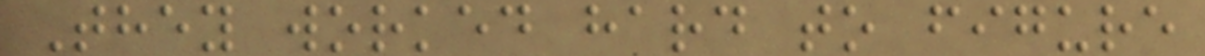They worked hard to figure
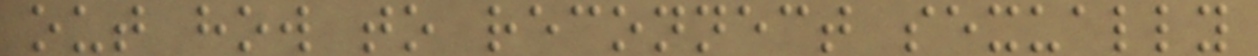out how to reconnect sexually
